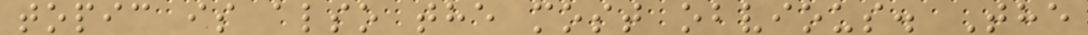topic is also the most obvious. The
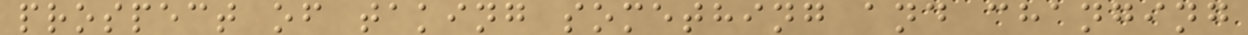prospect of taking something and changing
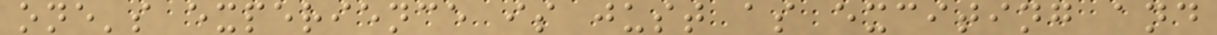one's experience is just as exciting and
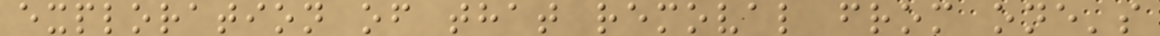exploration of that removal from one's
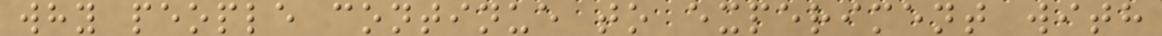why people continue to experiment with
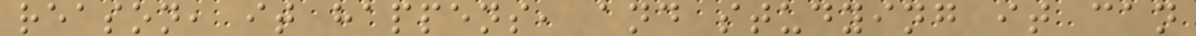reason, it happens, and studying it can
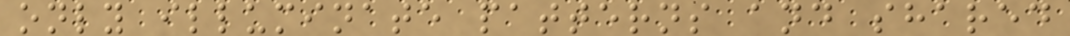only illuminate patterns and shared
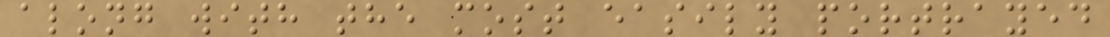along with the most easily portrayed
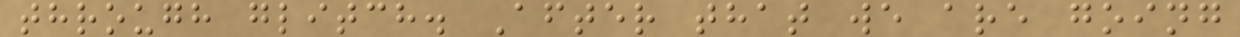through glitch. After that we are going
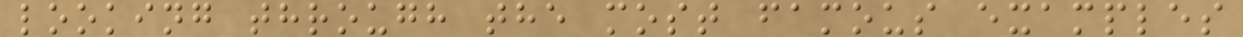looking through the most famous examples
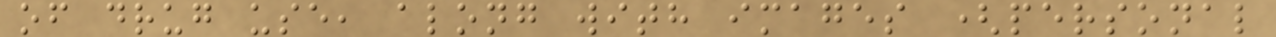of drug use, along with images (personal
